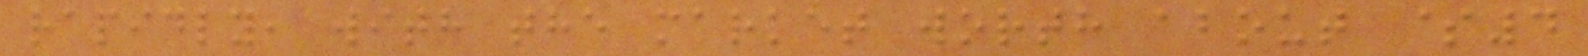rapidly, with the market worth about $4
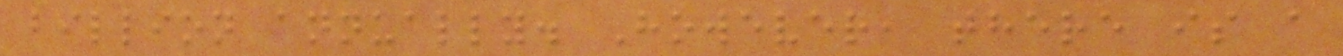billion annually. However, there is a
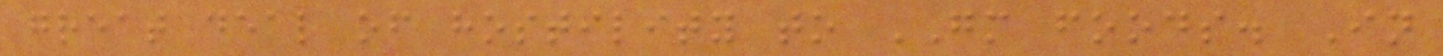great deal of hostility to GM foods. In
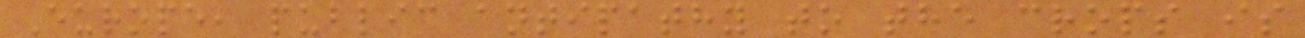Europe, public antipathy to the crops is
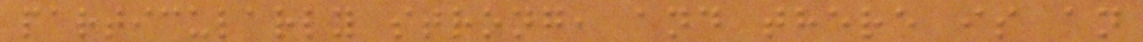particularly strong, and there is an
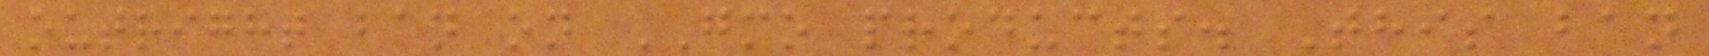outright ban on GMO products. This ban
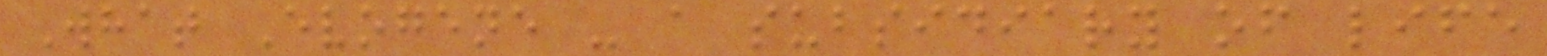What Evogene - a subsidiary of life
